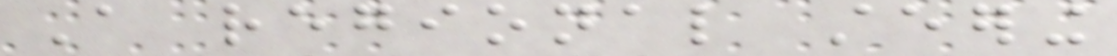A regional steering
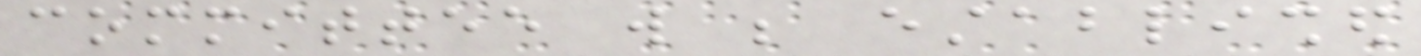committee will be established
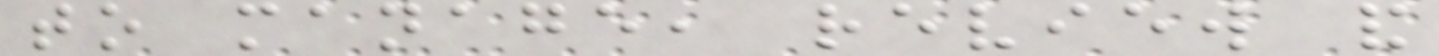to manage, review and
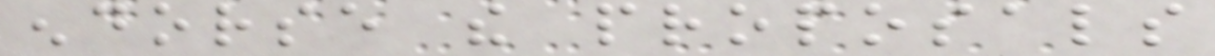endorse the proposals
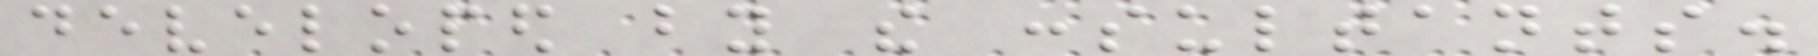developed by the consultants.
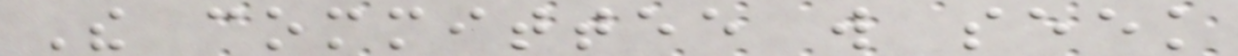The committee will seek
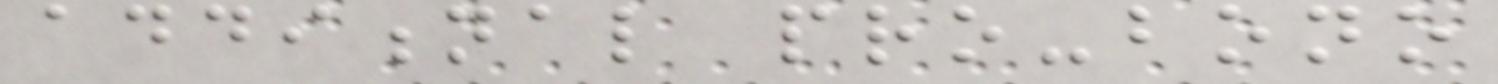additional pro-bono
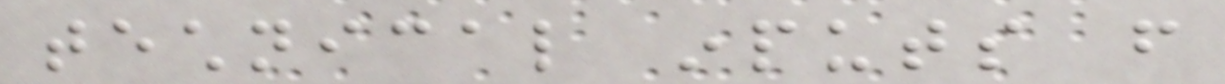technical inputs from
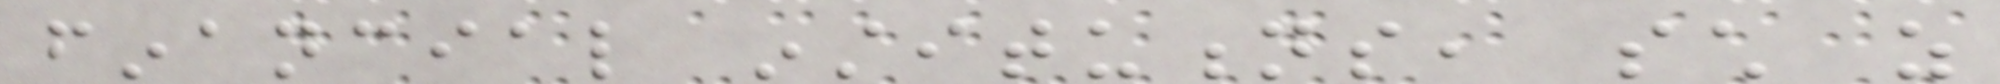financial institutions, such as
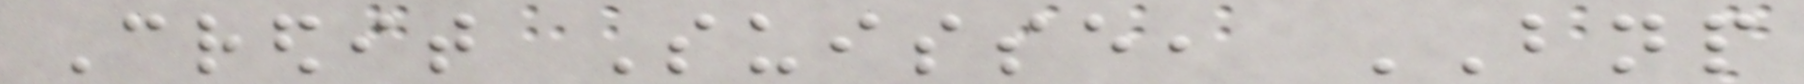Credit Suisse, BNP
